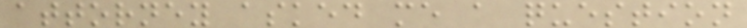attorney asked me a question
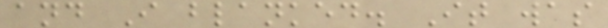and I blanked. It was
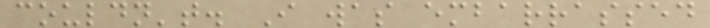couldn't. I was embarrassed
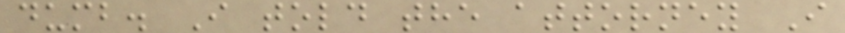dumb. I told the attorney I
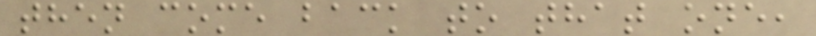then come back to that one,
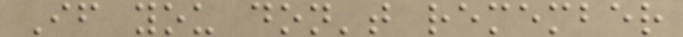If you don't remember
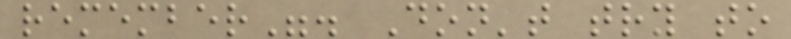remember". Don't try to
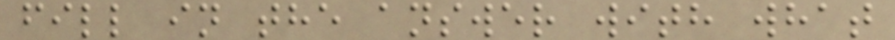fill in the answer with what
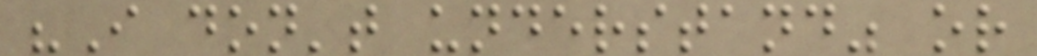"I don't understand" or
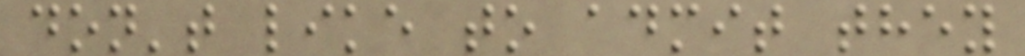don't like to admit they
